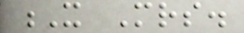X Mrs.
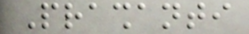Prashanti
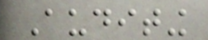Auditing
